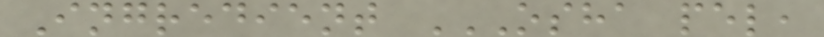Ingredient OSHA PEL,
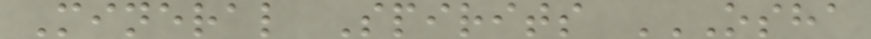Mineral Spirits OSHA
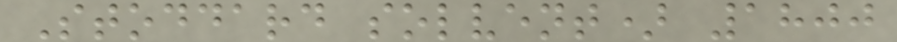Stoddard solvent) 1800
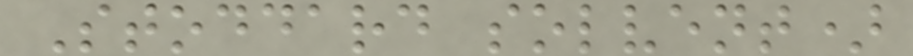Stoddard solvent)
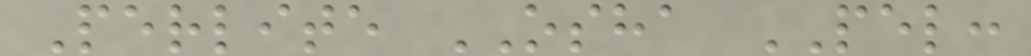Perlite OSHA PEL:
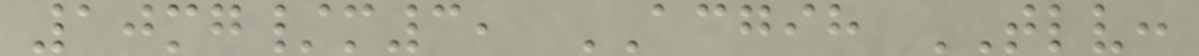10mg/m3, ACGIH TLV:
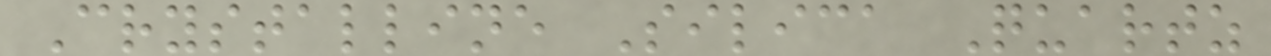Crystalline Silica Quartz
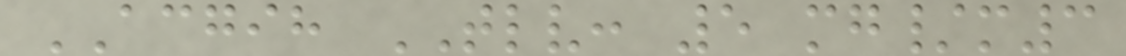ACGIH TLV: 5 mg/m3
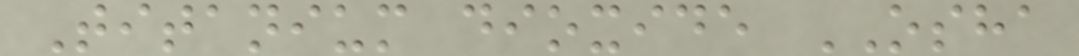Titanium dioxide OSHA
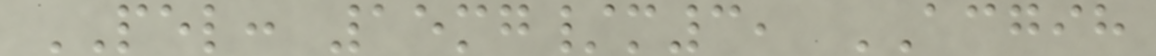PEL: 15mg/m3, ACGIH
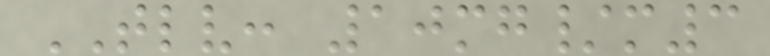TLV: 10mg/m3
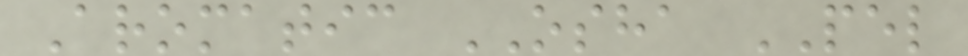Aromatic OSHA PEL
